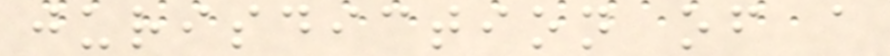jurisdiction of a
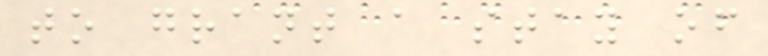to grant a stay of
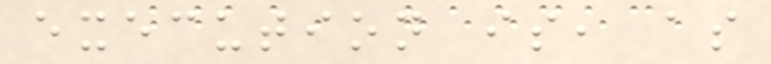execution is, as
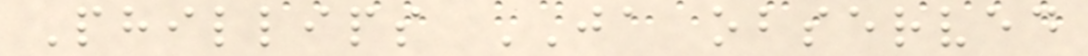Phillips JA observed
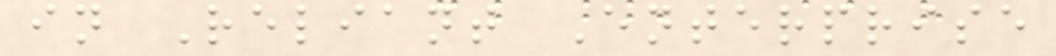in Reliant Enterprise
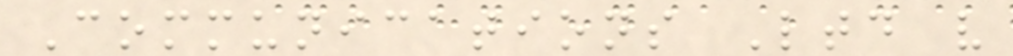Communications Ltd v
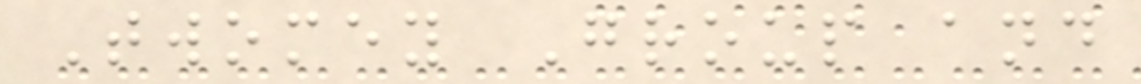Twomey Group and
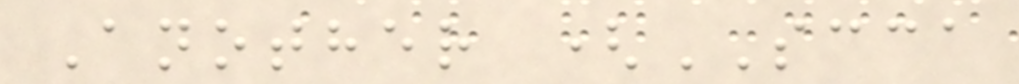Another (SCCA
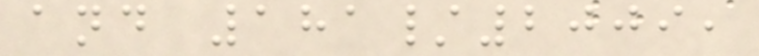and 181/2009,
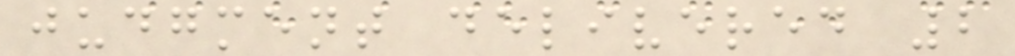judgment delivered 2
